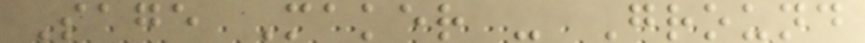Sage Maker - Ground
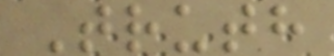Truth
